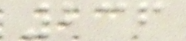236
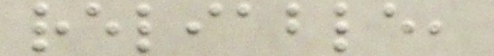reliable,
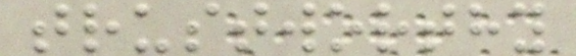trustworthy
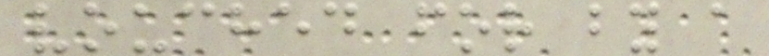vouched for by a
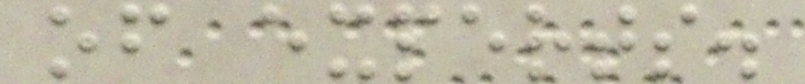of experts.
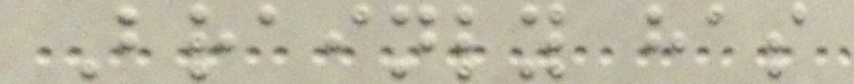Brainly has
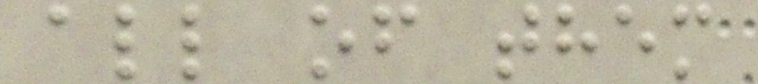all of them
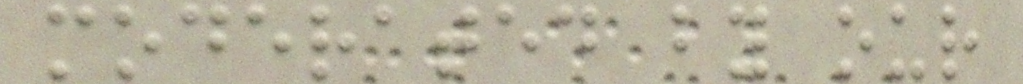moderated by our
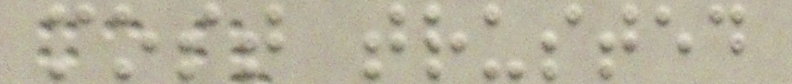most trusted
